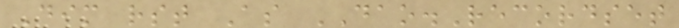Dim rst As DAO.Recordset
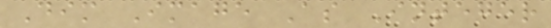Dim Image As Integer
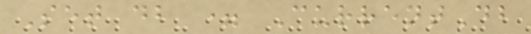Set db = CurrentDb
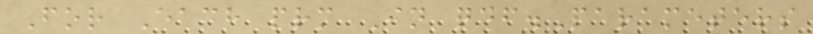For Each prm In qdf.Parameters
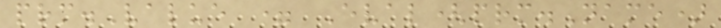prm.Value = Eval(prm.Name)
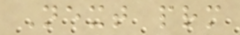Next prm
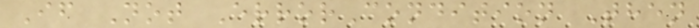If Not ErrorCondition Then
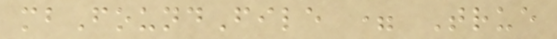mbFoundFile = True
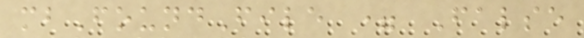mbFoundFile = False
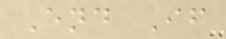End If
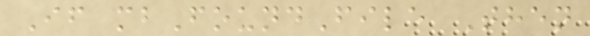If mbFoundFile Then
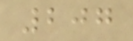207
